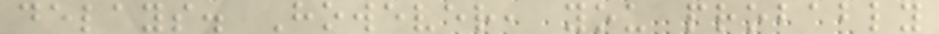delays. However, you probably
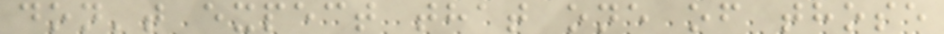don't expect that one of those
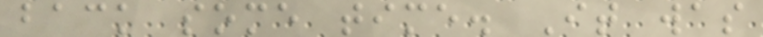back some time. It was
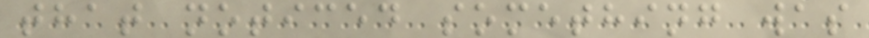that noticed something was
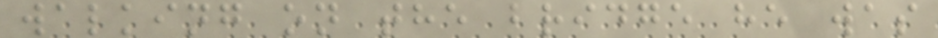walking on the bridge he was
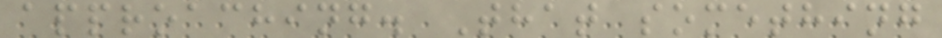approaching. That something
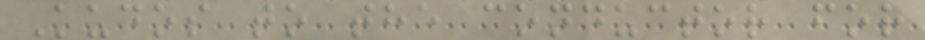Kudos to the conductor for
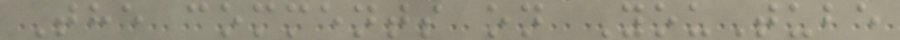The comments on YouTube
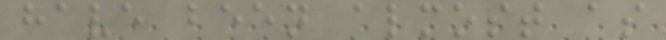have been almost as
